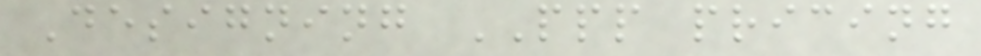Designing PPP pricing
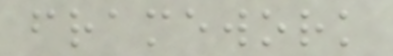framework
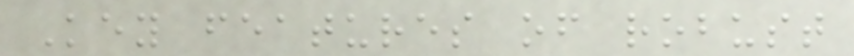Key features of robust
